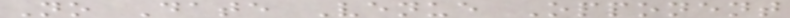No Date Venue Opponent
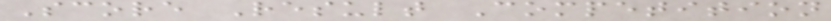Score Result Competition
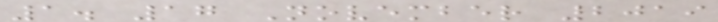1. 17 November 2019
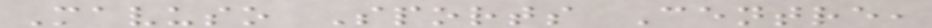Mavuso Sports Centre,
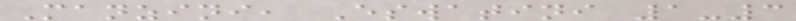Manzini, Eswatini 1-3
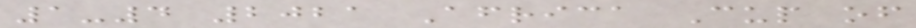1-4 2021 Africa Cup of
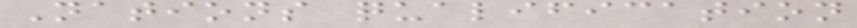Nations qualification
